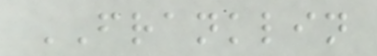FRANKLIN
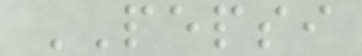PEPSI
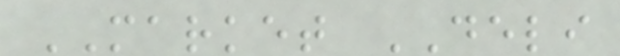MARKET DELI
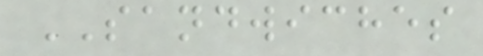SANDWICHES
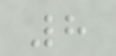8
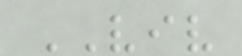VIV
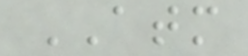ATM
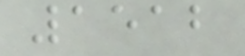1512
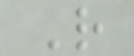R
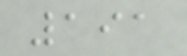191
